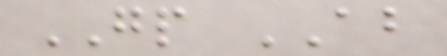GP AB
